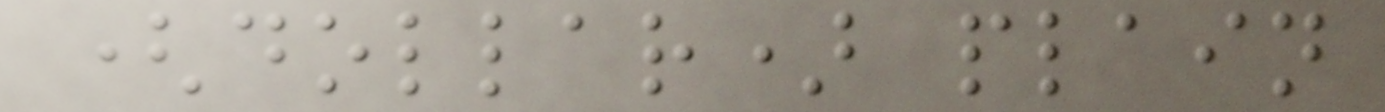(dollar) plain
